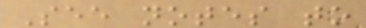See notes to
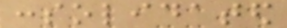consolidated
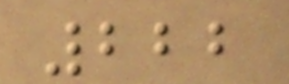222
